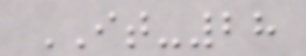IT-28
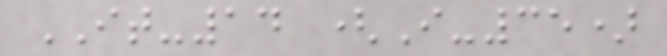IT-14 (I-35)
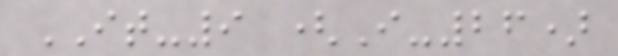IT-9 (I-26)
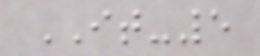IT-5
